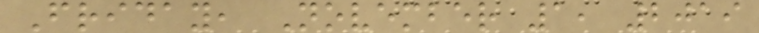Friday, November 1, 2019
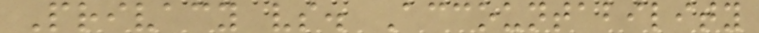Privacy vs. Accountability
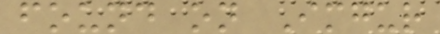found on Imgur
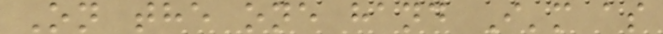On the one hand I'm as
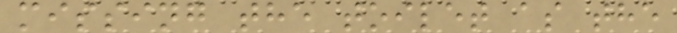missing the toilet as the
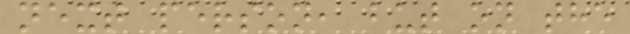next person, but on the
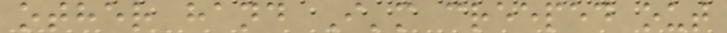other hand I'm creeped out
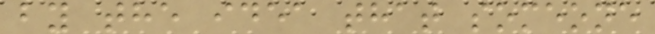by the idea that someone
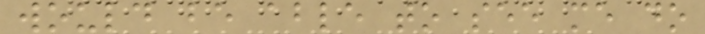would be able to see me do
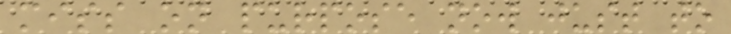miss on purpose now just to
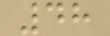48
